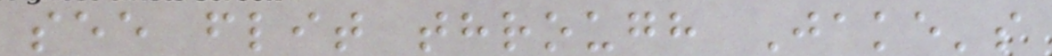see flit through Jake's
